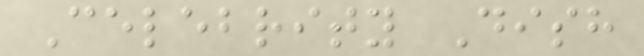Celebrity Dish
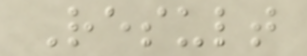Result
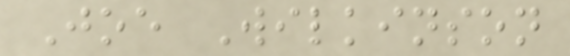Joe Wilkinson
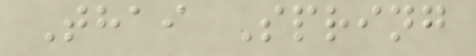Thai Spring
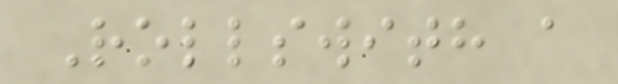Rollswith a
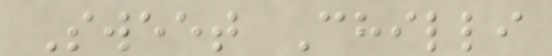Sweet Chilli
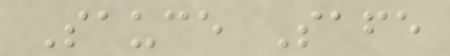Sauce Safe
